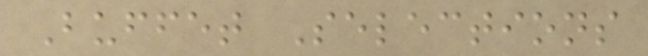Buffet Selections
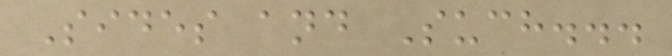Sides and Such...
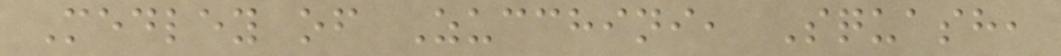Medley of Zucchini, Squash,
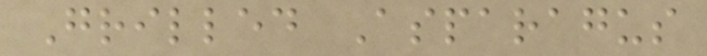Grilled Asparagus
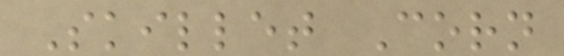Skillet Corn
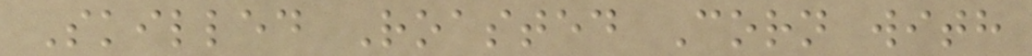Skilled Roasted Corn with
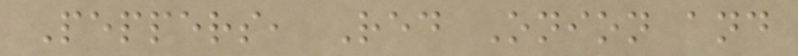Peppers, Red Onion and
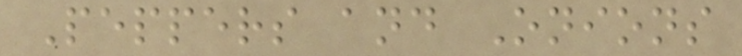Peppers and Onions
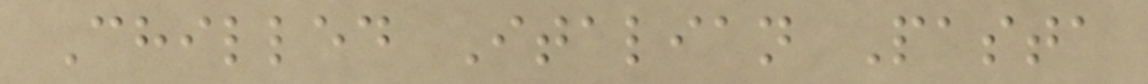Chilled Italian Pasta
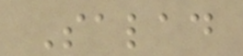Salad
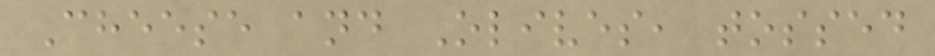Cheese and Olives, tossed
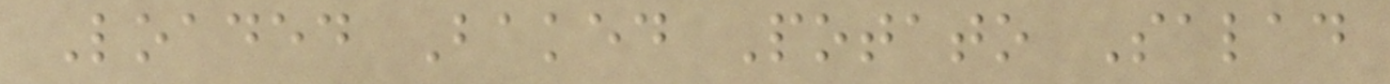Loaded Baked Potato Salad
